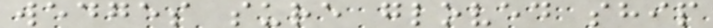wedges sure gloved ship
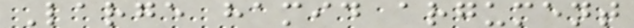Large hamid argument
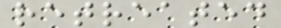retreated
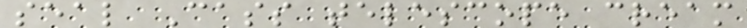seal Cass telescope cream
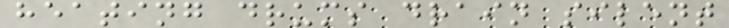heating drums drain silent
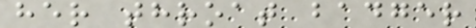her throat badger
